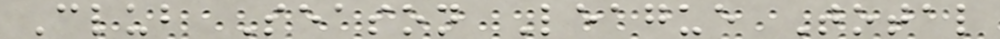Club Season League Total
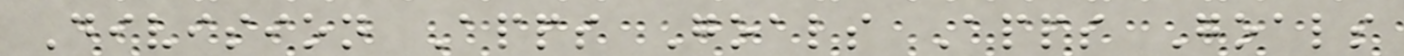Division Apps Goals Apps Goals
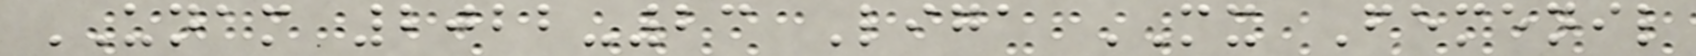UNAM 2022-23 Liga MX Femenil
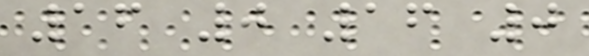16 0 16 0
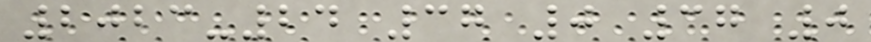2023-24 37 0 37 0
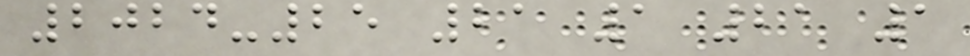2024-25 21 1 21 1
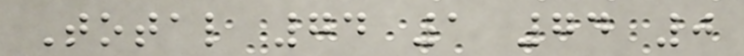Total 74 1 74 0
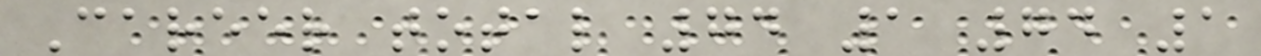Career total 74 1 74 1
